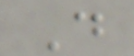D
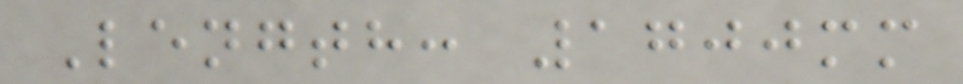Length: 1700mm
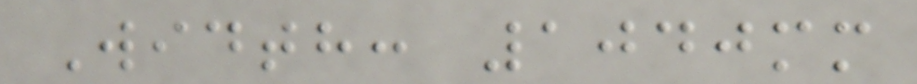Width: 1040mm
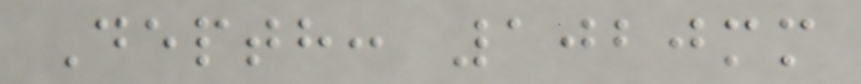Depth: 1020mm
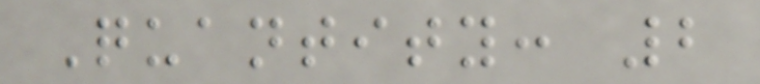Quantity: 2
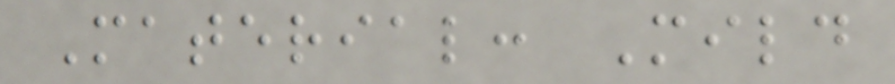Material: Mild
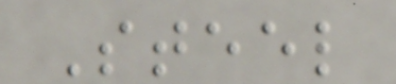Steel
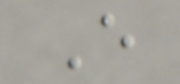E
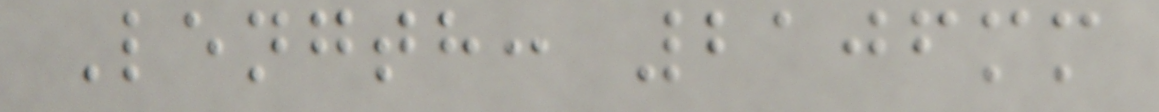Length: 2106mm
